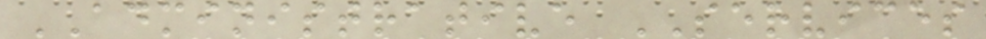ADMINISTRATIVE SERVICES
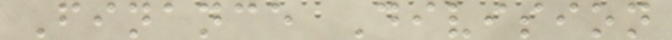Finance Division
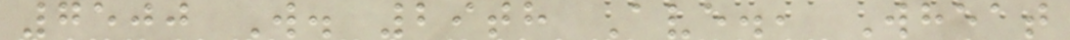7500 W. 29th Ave., Wheat
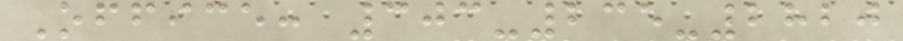Office: 303-235-2820
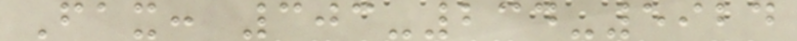Fax: 303-234-5924
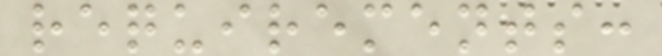requirements:
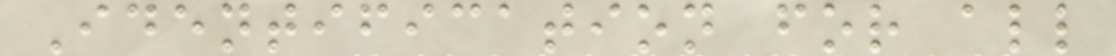Identification for all
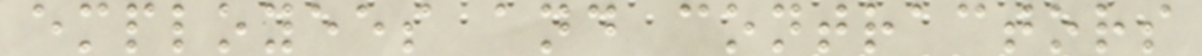employees and contractors
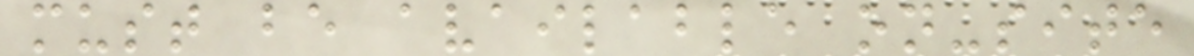must be available on-site
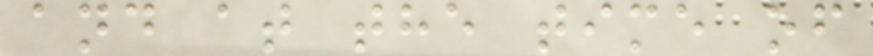and at the time of
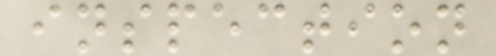inspection
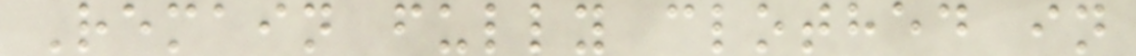Remain fully clothed in
